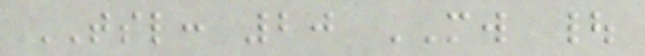TSL: 20 MW |
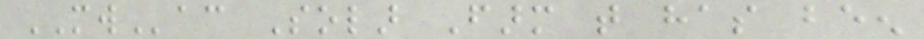MWac Solar Farm that has been
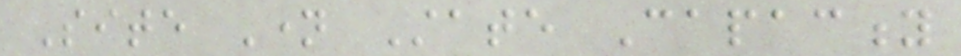Site Name State Capacity
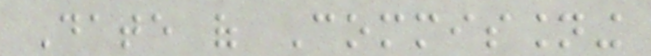Date of Commissioning
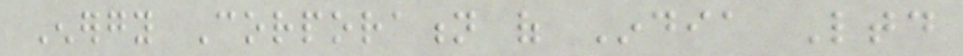Energy Corporation of India Ltd
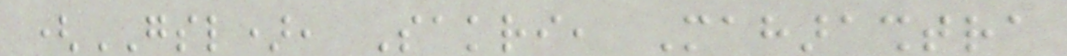(GSL), Sakri, Maharashtra
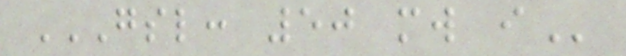GSL: 50 MW I
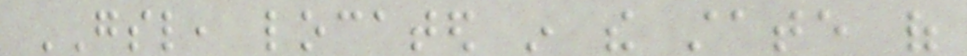GSL, located in the state of
